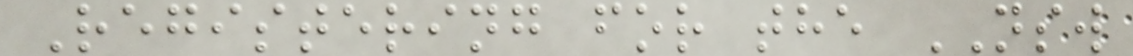Registering for the NSW
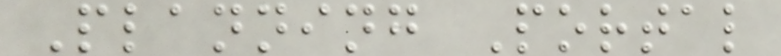Planning Portal
